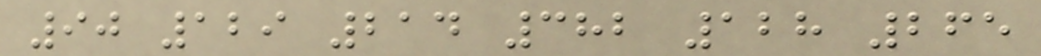90 129 214 382 128 265
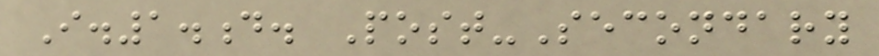I.1.d. Post-Secondary
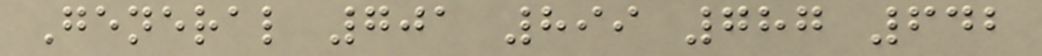General 701 899 787 642
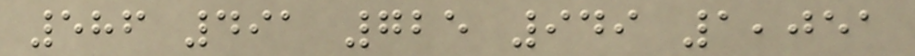586 491 725 949 1,051
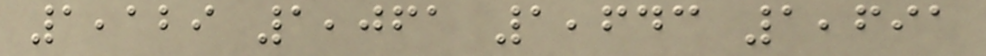1,129 1,061 1,643 1,691
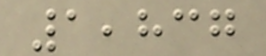1,837
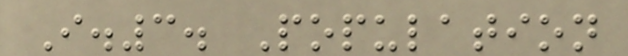I.3. Population
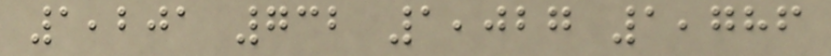1,201 732 1,027 1,786
